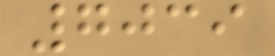7039
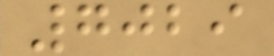7029
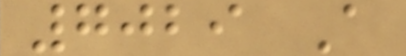7029 A
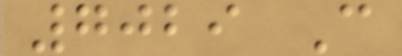7029 C
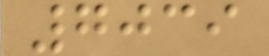7039
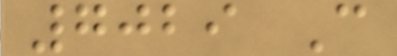7029 C
